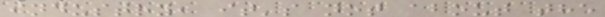industry, it's not about the
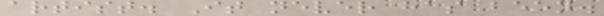artist. It never has been.
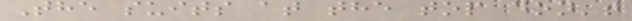The suits at the top don't
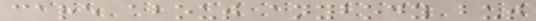care about anybody but
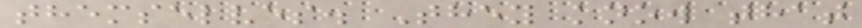themselves. They know that
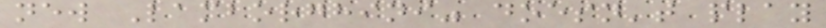new Lamborghini" doesn't play
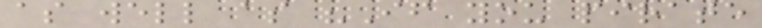as well as "If you pirate
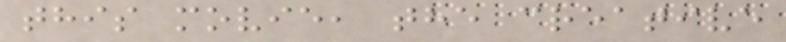this movie, the creative
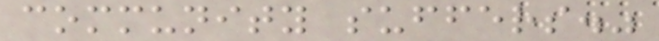community suffers."
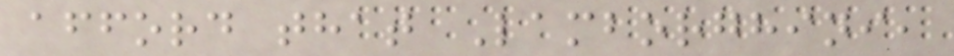afford that Lamborghini,
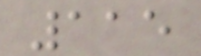115
